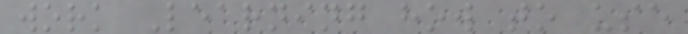work Learning how to use
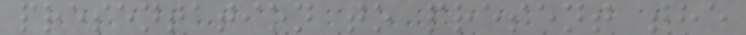presentation to present the
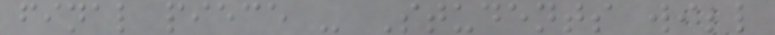final piece - Students will
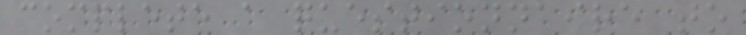complete a questionnaire to
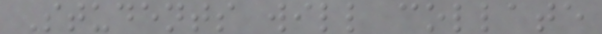Students will collate
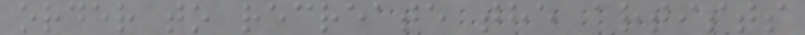order to recreate the artists
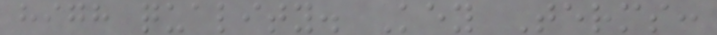high quality. Key Terms:
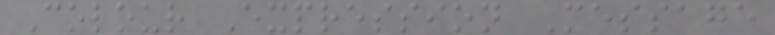Colour Expression Message
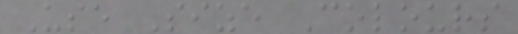Use Size Colours
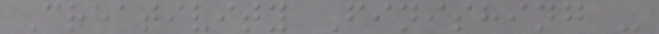Creativity Finishing -
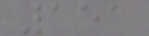151
